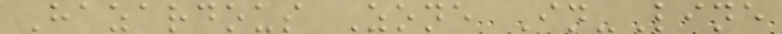Hazardous Zone In-Line
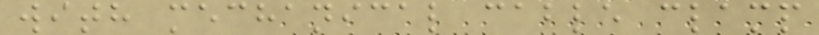with mechanical cable clamp
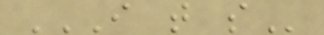I T S
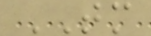TM
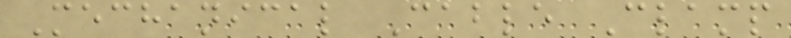Mechanical Cable Clamp
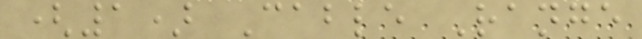(1) Cable Range
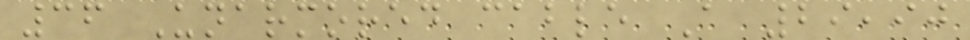36 Unarmored cable A 29,90
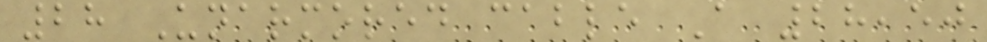28 Unarmored cable A 28,50
